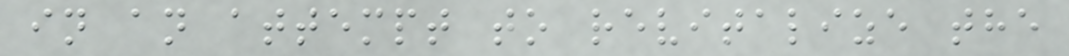in an attempt to revitalize the
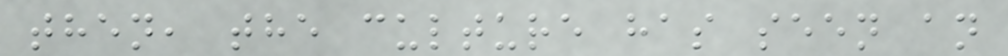then, the culture has seen an
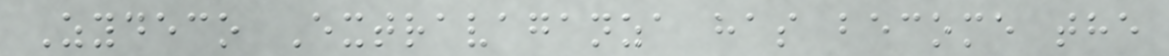Zydeco Extravaganza has become the
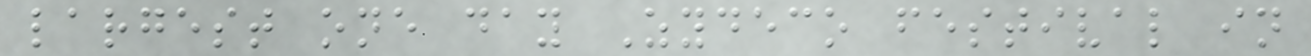largest one day Zydeco festival in
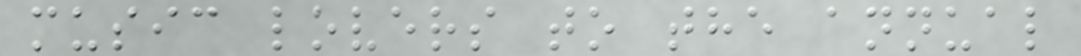music lovers to the annual
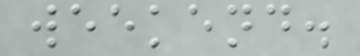weekend.
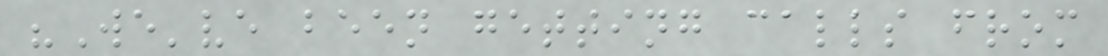"We've been getting calls from
